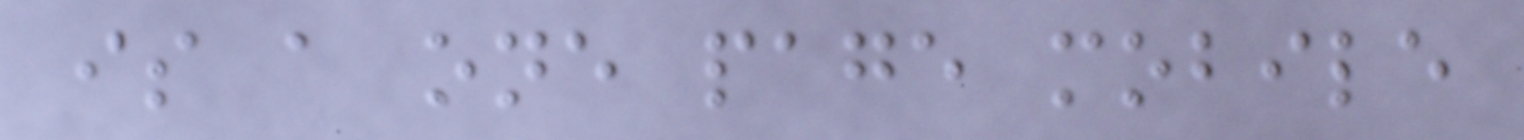is a one page mobile
